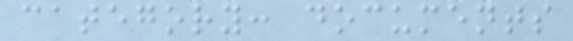category: documents
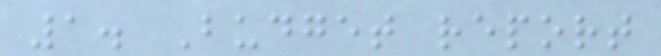1. Budget report
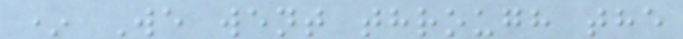* We went through the
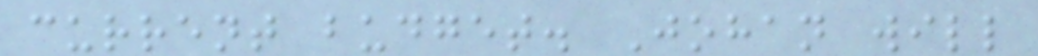current budget. Johan will
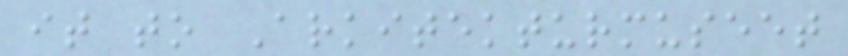it to Arkitekturmuseet
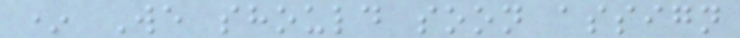* We should soon assign
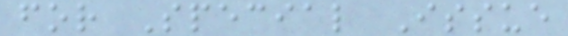for Special Issue
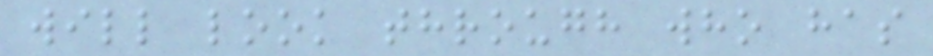will look through who has
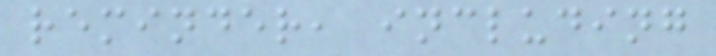reminder, including
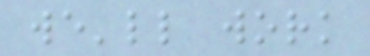we'll work
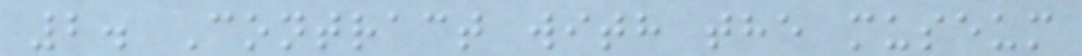2. Contract with the museum
